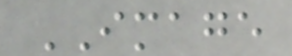IMAGE
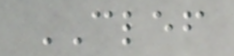CLEF
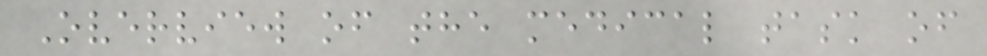Overview of the medical task of
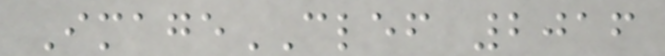ImageCLEF 2016
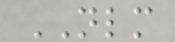NLM
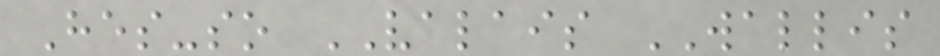Hes-so VALAIS WALLIS
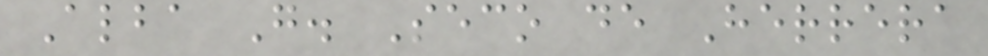Alba G. Seco de Herrera
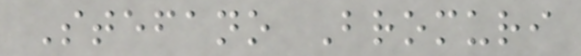Stefano Bromuri
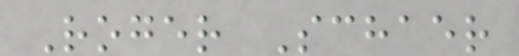Roger Schaer
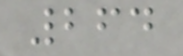264
